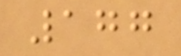177
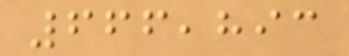666,893
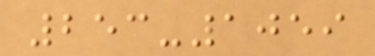253-1059
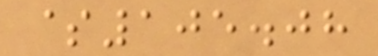$105.08
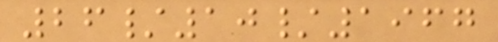26/10/1967
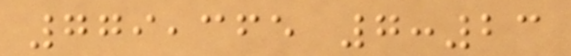779,365 7:23
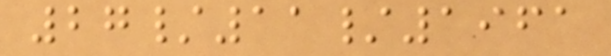27/11/1961
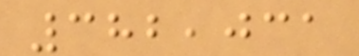382,031
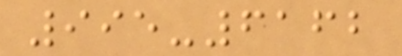995-6162
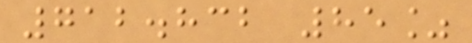712.832 85%
